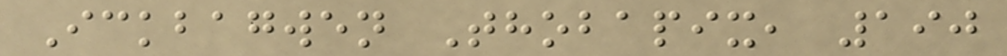Ickbagwen Thobapix, 190
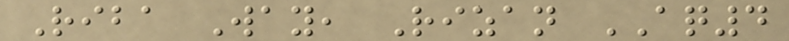Riba Way, Rizan AQ4
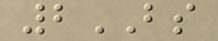2BS
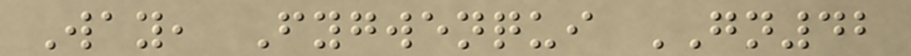Way, Fygwenqui GN42
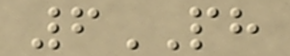6PH
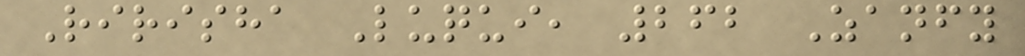Ririsha Luqui, 262 Zanfy
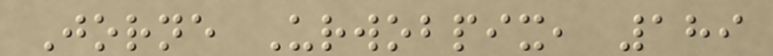Jorne Urwobpix, 189
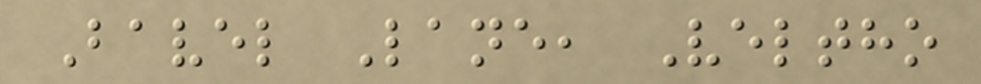Bavel Lane, Veltho
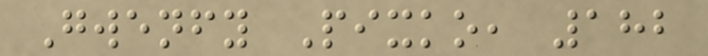Gwenfy Pixko, 182
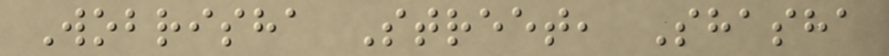Wobrisha Street, Shasha
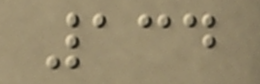134
